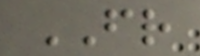FR
